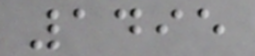1495
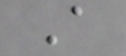A
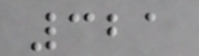321
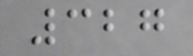327
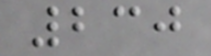230
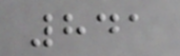841
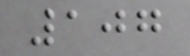107
